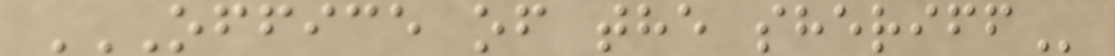OFFICE OF THE SHERIFF
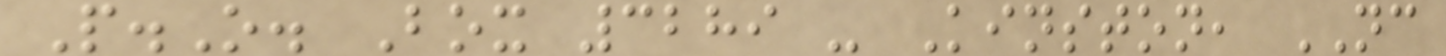P.O. Box 3289 - Kinston, NC
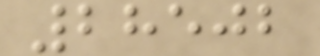28502
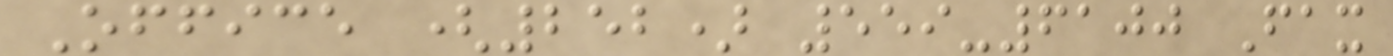Office (252) 559-6100 Fax
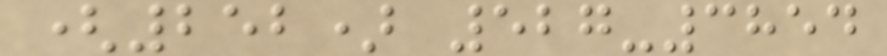(252) 527-3854
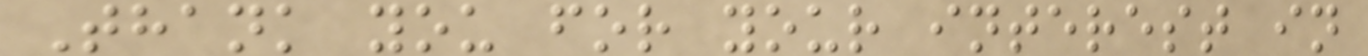Thank you for your interest in
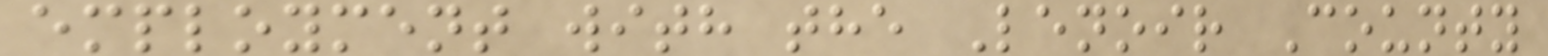employment with the Lenoir County
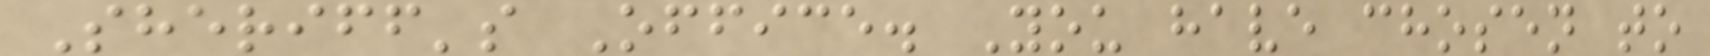Sheriff's Office. You have chosen to
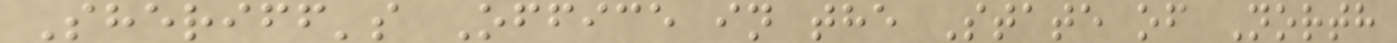Sheriff's Office in the State of North
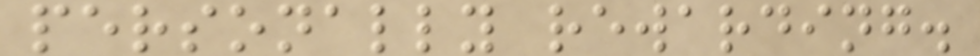personally rewarding.
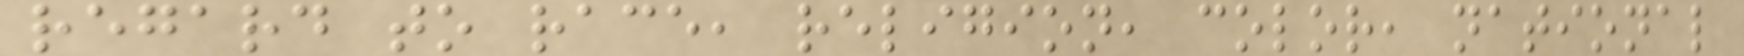regard to race, religion, color, national
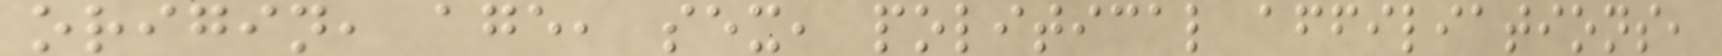origin, age, sex, political affiliations,
